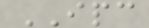IPC
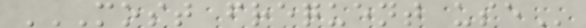MOST FREQUENT USE
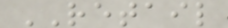RETAIL
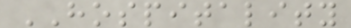HOSPITALITY
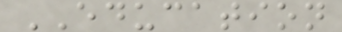EDUCATION
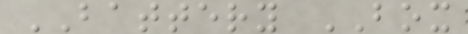BATTERY BOX
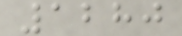1280
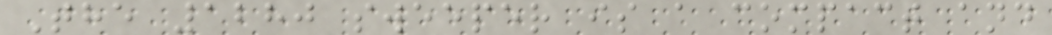The 1280 sweeper is a compact and
